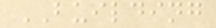BUILDING
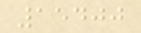15400
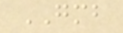GMB
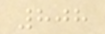808
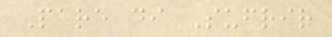Pare di Sufrir
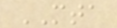MTA
